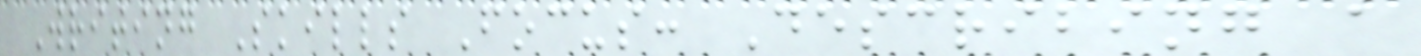Writing Skills Focus: Describing a
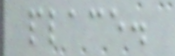place.
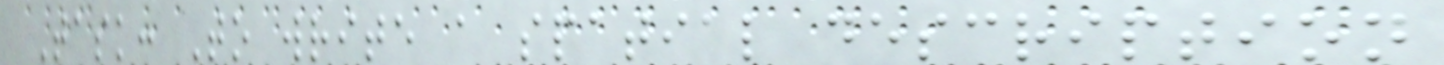Task: To write a spatial description
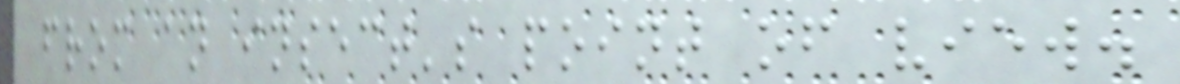from an insect's point of view.
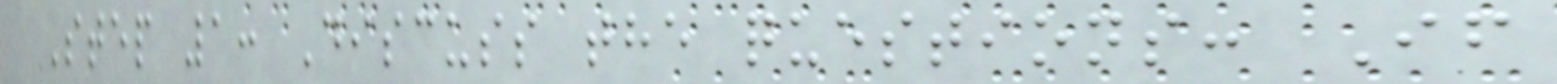Step 1: Discuss the questions: If
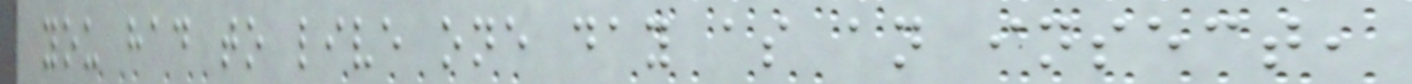you had to live one day as an insect,
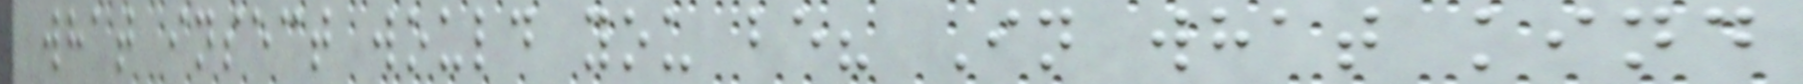what insect would you be? In what kind
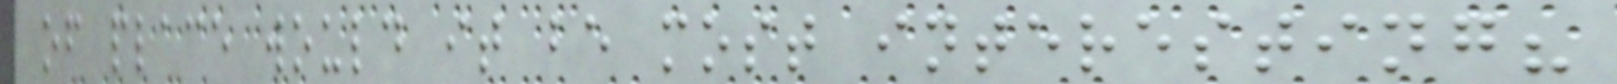of place would it be most interesting?
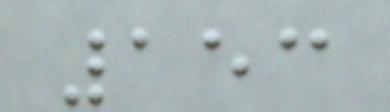153
